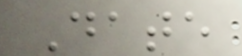Date
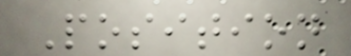Position
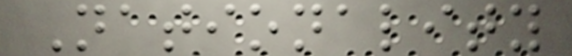Nationality
